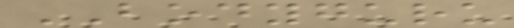BODYGURU
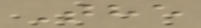The
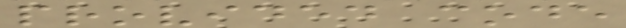provided code
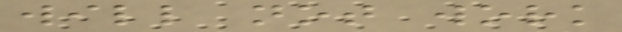will not work
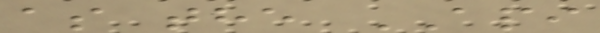as the API
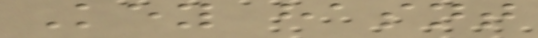Key hasnt
